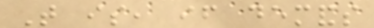That is, if demands
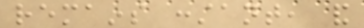remains constant, and
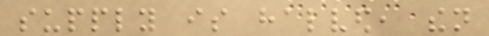supply is halved, then
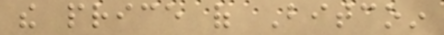the price of Bitcoin
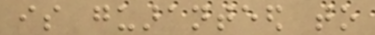is guaranteed to
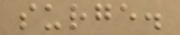surge.
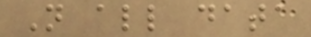Not all data
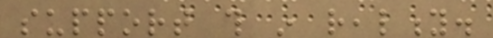support this in reality.
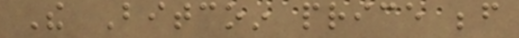The Bitcoin price before
